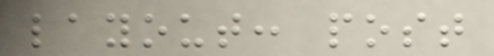layout: post
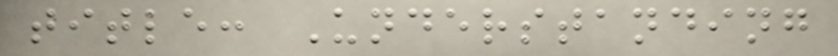title: Understanding
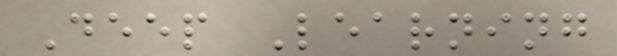Deep Learning
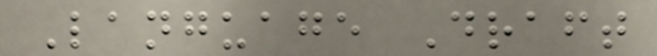Language Draft
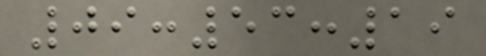09:53:19
